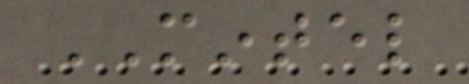MINTEL
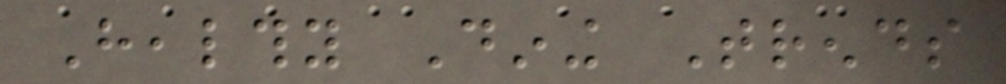Healthy Dining Trends
